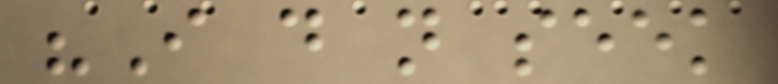"I do not seek
